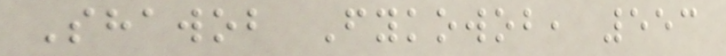Shawob Fykowob, 553
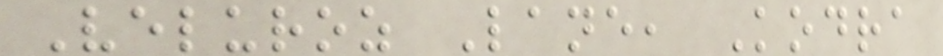Veluroz Lane, Kodra
